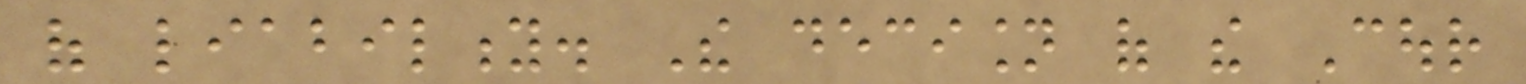of liability. The decision of the Cour
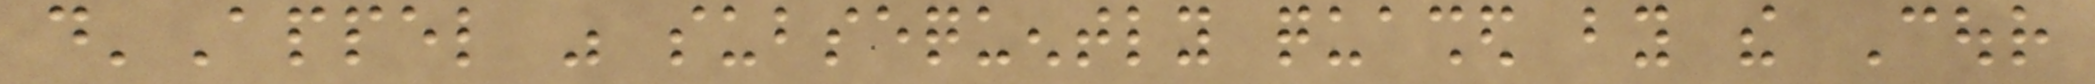d'Appel was subsequently quashed by the Cour
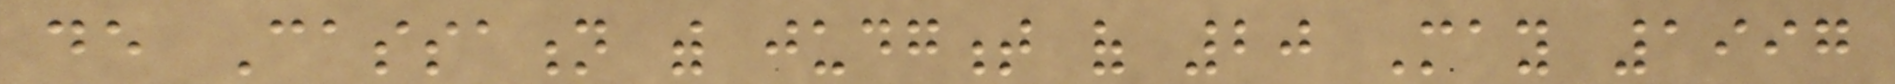de Cassation with judgment of 20 May 1997
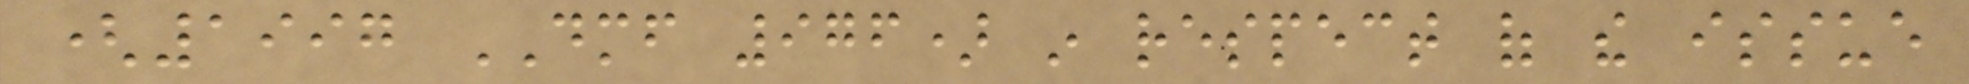(1997 DMF 976) in respect of the issue
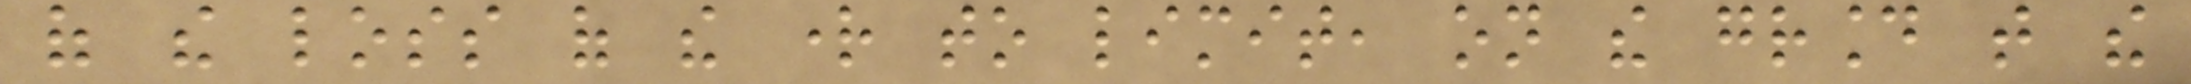of the loss of the right to limit, on the ground that the
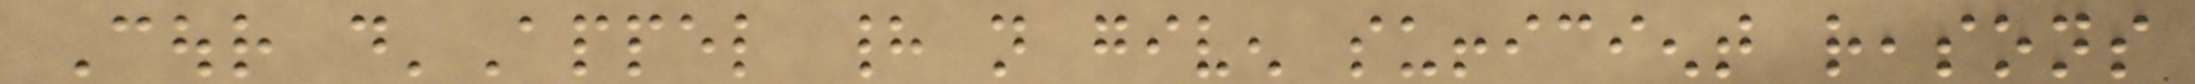Cour d'Appel had not given sufficient reasons
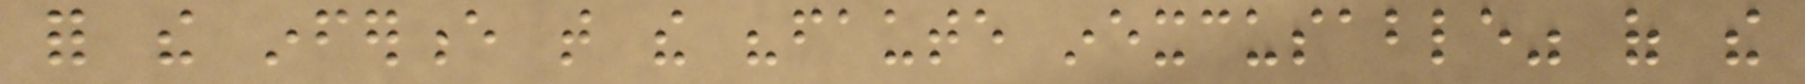for the inference that the "faute inexcusable" of the
